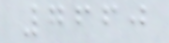7660
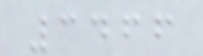3466
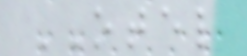OTEL
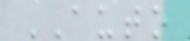AUTO
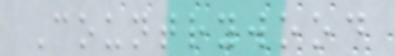Countrywood
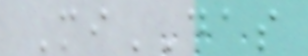MiDAS
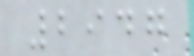2947
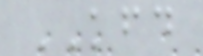KFD
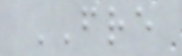FRE
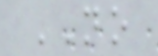NO
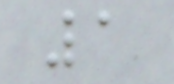1
